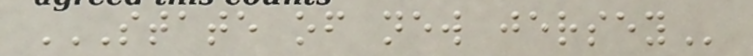STATE OF NEW JERSEY
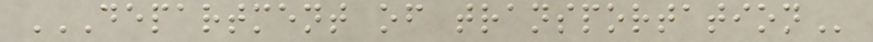DEPARTMENT OF TRANSPORTATION
